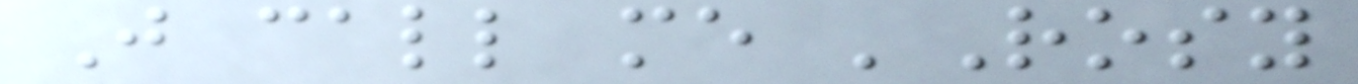Just call me 'Rosy
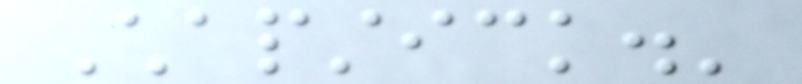Chapstick.'
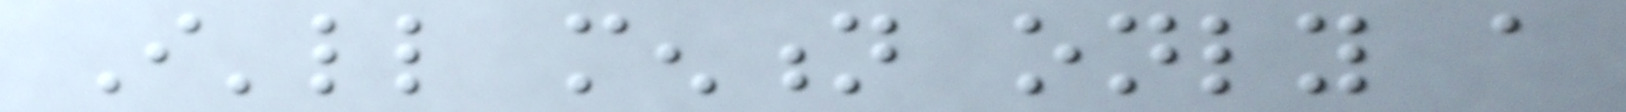I'll mention only a
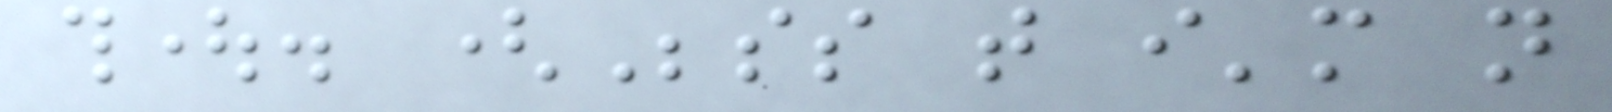thought. (Besides that i'm not
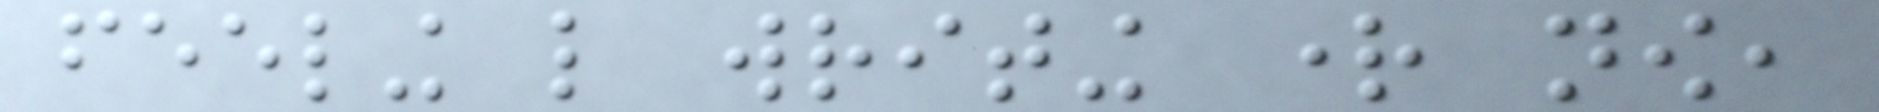feeling like writing right now,
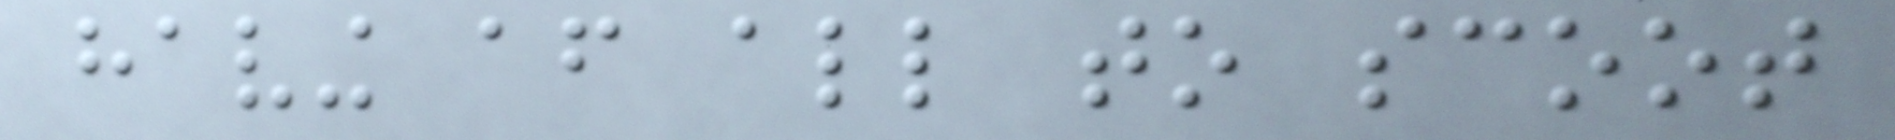having after all to scoot
